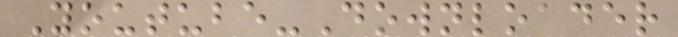Youtube-Downloader
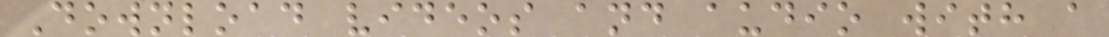Download videos and audio with a
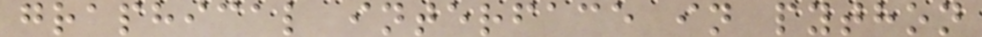graphical interface in python
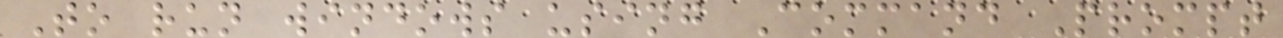To run windows using Command Prompt
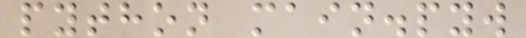python main.pyw
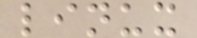linux
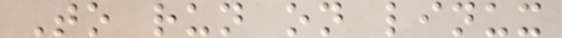To run on linux
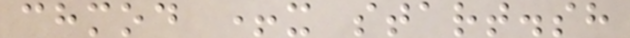chmod +x start.sh
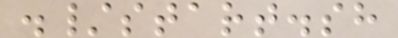./start.sh
